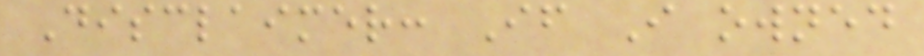Disclaimer: If I owned
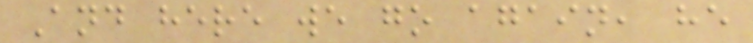And here we go again, he
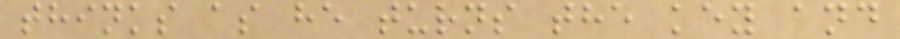thinks as he turns the key and
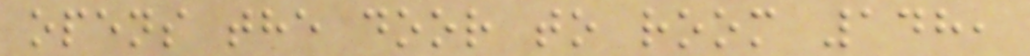opens the door to room 148,
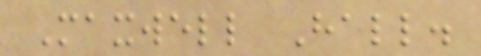Maxwell Hall.
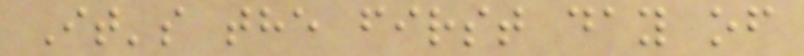It's the first day of
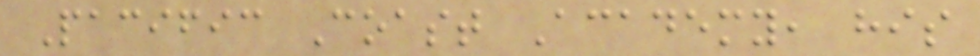Pacific Coast Academy, his
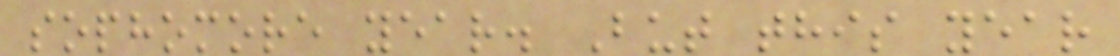sophomore year. But this year
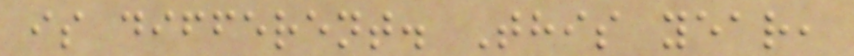is different. This year,
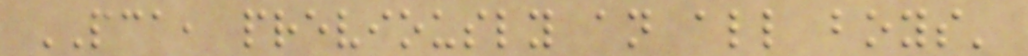PCA, previously an all boys'
